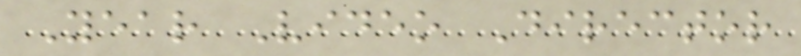Year Video Director
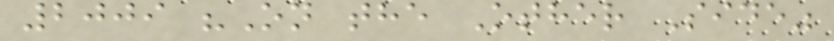2009 "On the Other Side"
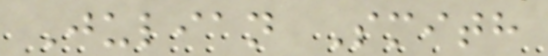Julian Smith
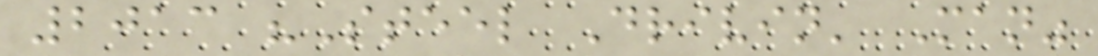2013 "Steel Drivin' Man"
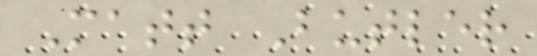Matt Butler
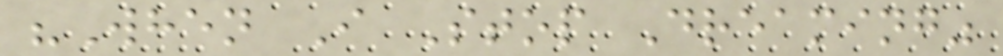"When I Stop Dreaming"
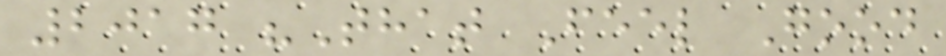2017 "That Feel Good
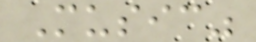Music"
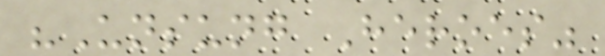"Unsung Heroes"
